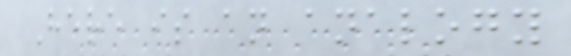Here is an analogy
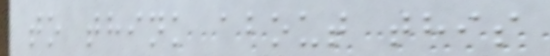to think about this
